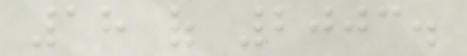18 of 2003.
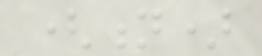(n)
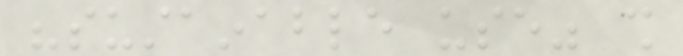"sustainable use" shall
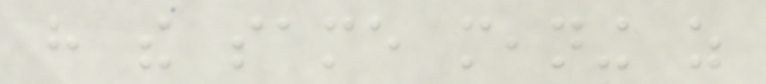have the same meaning as
